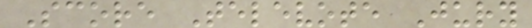Score Televote Jury
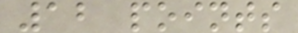12 points
